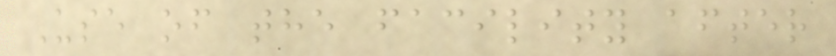Use of the facility after
